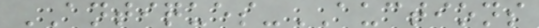ANTIQUES-AUCTIONS
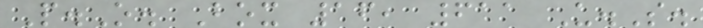P.O. Box 16, 611 U.S.
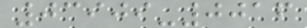03909-0016
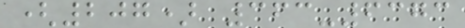(207) 363-6373
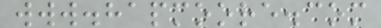www.hapmoore.com
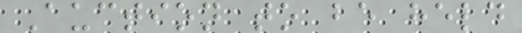Auction to be held
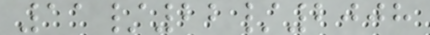11/22/2008
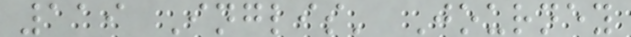119 Inglis' Journey
